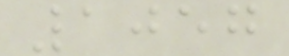1057
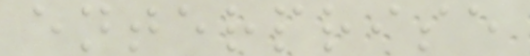enterprise
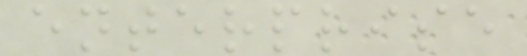enterprise
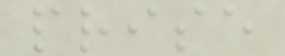prise
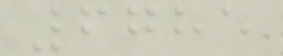6785
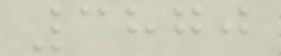3870
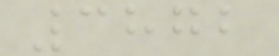3872
